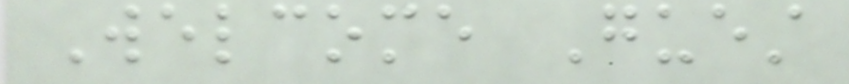Welcome Guest
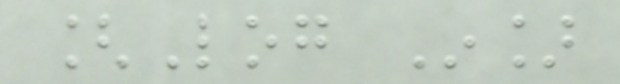[Log In]
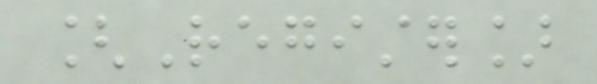[Register]
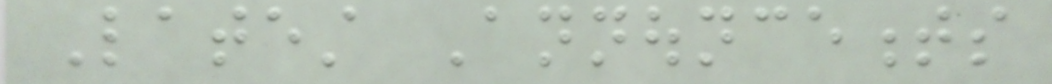Latest Announcements
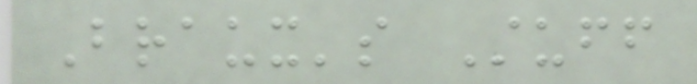Braux's Stuff
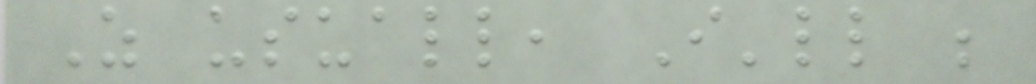As usuall, I'll be
